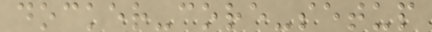docker-core-setup
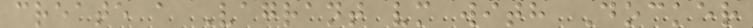create a Vagrant vm with Docker
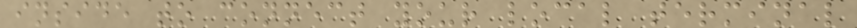inside to connect your local terminal
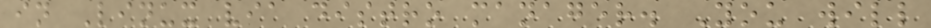in Linux via distro manager. You will
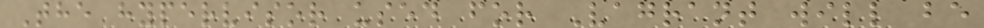The hypervisor used for Vagrant will be
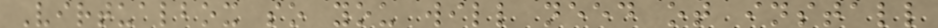Virtualbox so you will need ot install
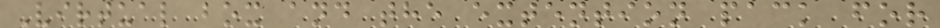Virtual box and the extention pack for
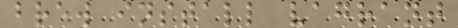brew install vagrant
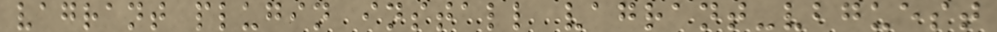vagrant plugin install vagrant-vbguest
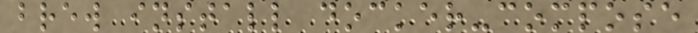brew install docker-compose
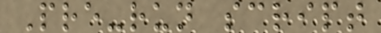Pre-run script
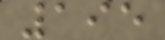195
